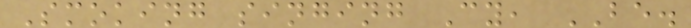Smoking singing Cy, BE.
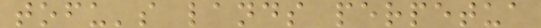tofu's lands perpetua
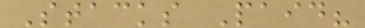Stacks Paid?
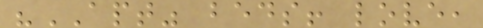"APT" beds! love,
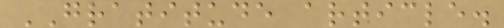GRATITUDE article.
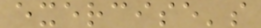exercise's
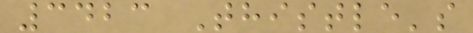3423 Thistle's
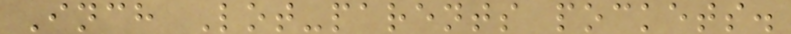Inch Lot-parents pockets.
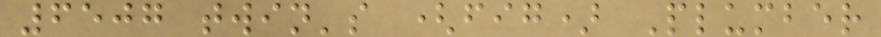6507 twin's (fig) Plumber
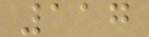117
